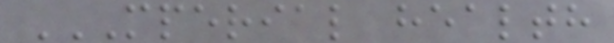MPERIAL HEALTH
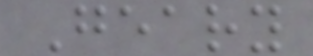Geary
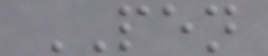PEN
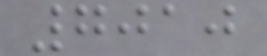7010
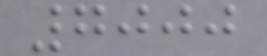7000
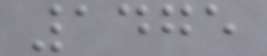1475
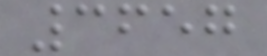3657
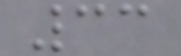33
